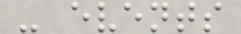- events
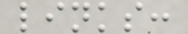links:
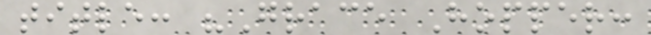title: "Grace Hopper:
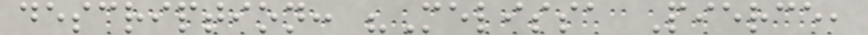description: "Melissa Pierce,
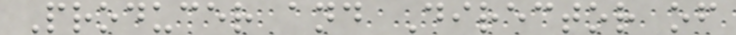Producer and Director of
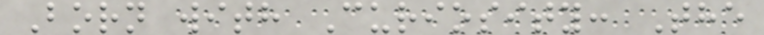Born with Curiosity: The
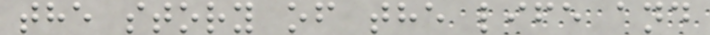the story of the life and
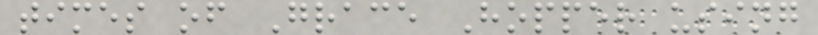times of Grace Hopper using
